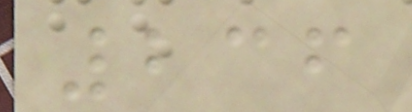236
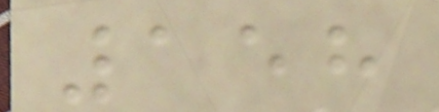158
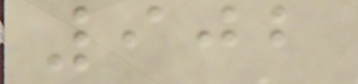902
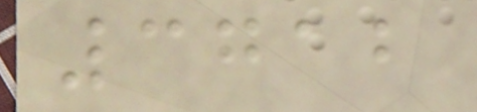3712
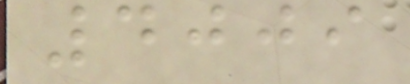4009
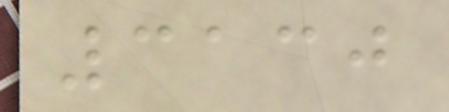3130
